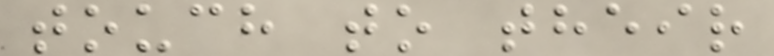touch to their
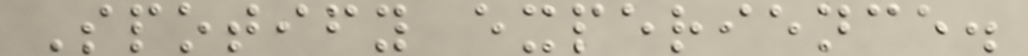Spotify experience.
